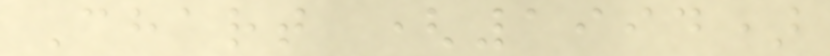Chart (1994)
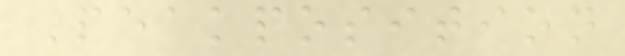Peakposition
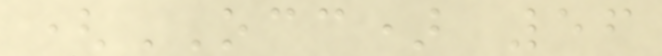(OCC) 56
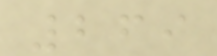269
